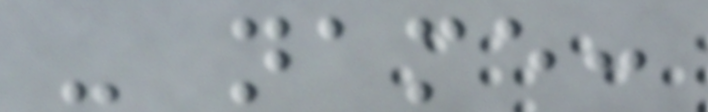- name:
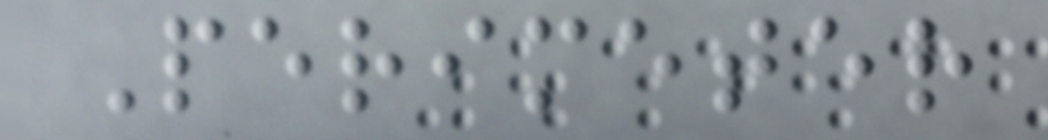Perimeter
